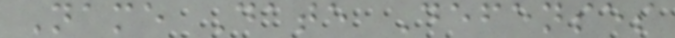Name Date Defenses
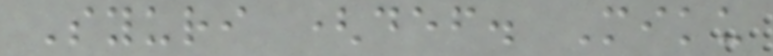Syuri (def. Miku
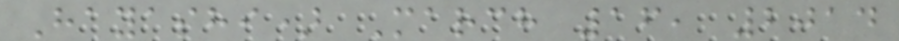Hayashi) March 16, 2014
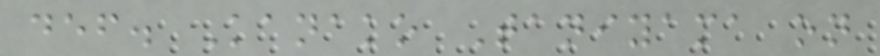def. Kanako Taniyama on
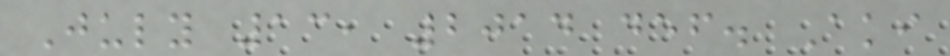July 13, 2014 def. Aki
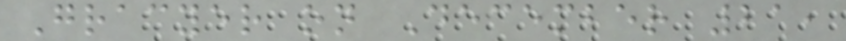Gracyer on December 21,
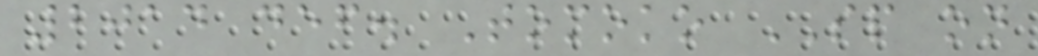2014 def. Tomoko SP on
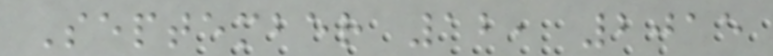September 12, 2015
